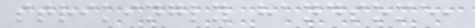strikingly handsome,
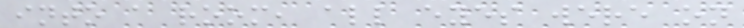into a room, all eyes were on
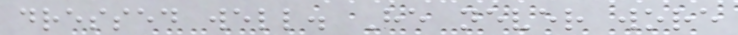dressed well. He never wore
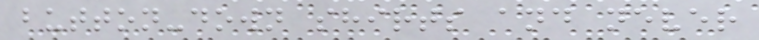button-down shirts and never
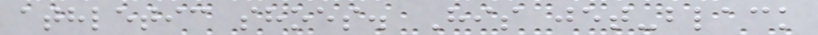athletic shoes. His jet-black
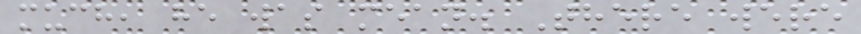much, he was mean. There were
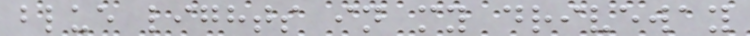blue lights in my driveway
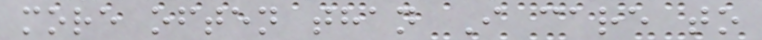more often than I care to
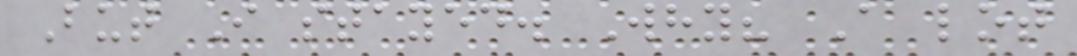But I stayed. Why? A lot
